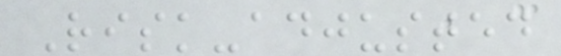Risk-adjusted
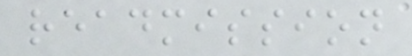readmission
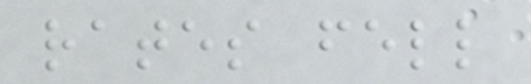rates fell
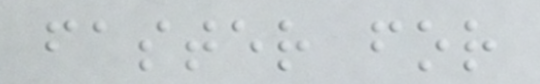faster for
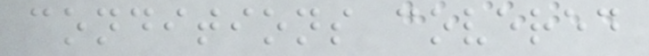conditions covered
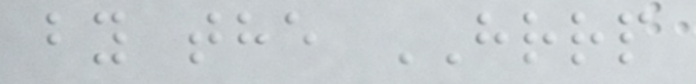by the HRRP
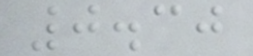0.30
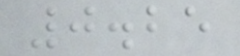0.25
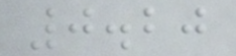0.20
